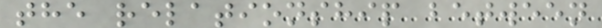the relationship between
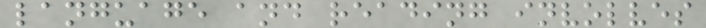language and reading involves
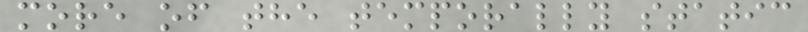more of the temporally static
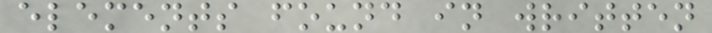elements found in written
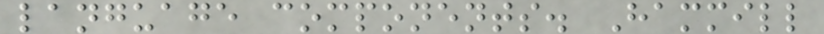language components. Hammill
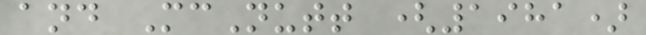and McNutt (1981)
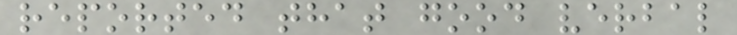reported that good verbal
